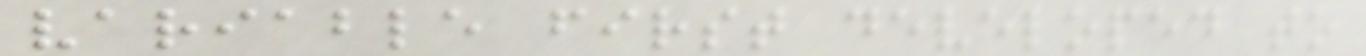variable first developed to
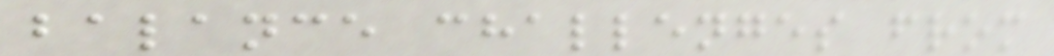balance challenges from
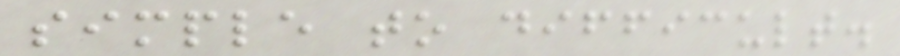simple to difficult.
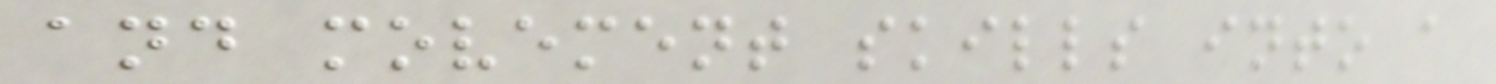and movement skills into a
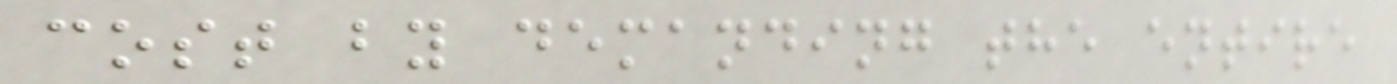cost by demanding the entire
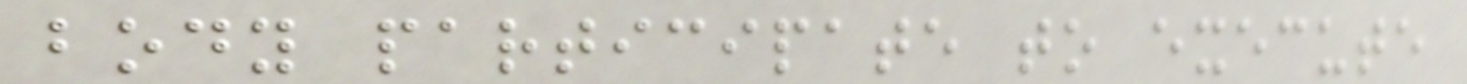body participate to execute
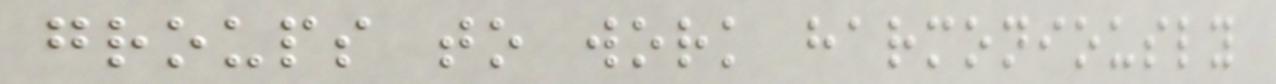groups to work harmoniously
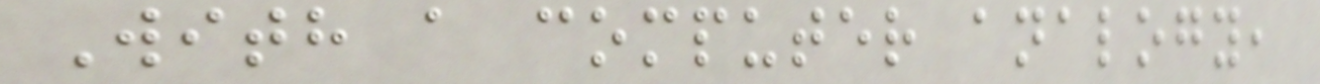With a computer analogy,
